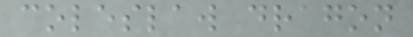coleslaw dragon
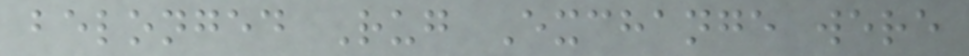belonged Rug Exchange were
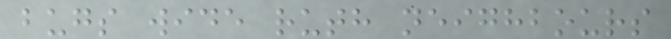bugs wide ruth neighbours
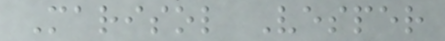Marisol Vesper
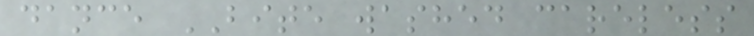dance BITE washed careless
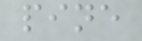pine
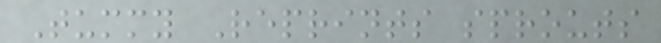Tummy Reprints sprouts
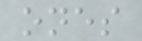ones
